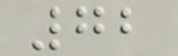72
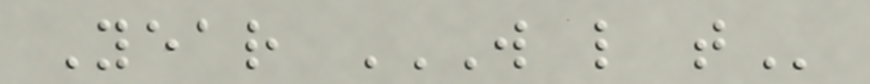Year W L T
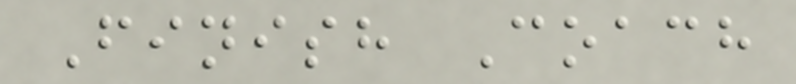Finish Coach
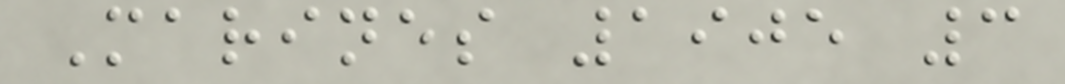Marines 1905 3
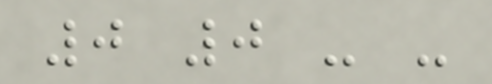0 0 - -
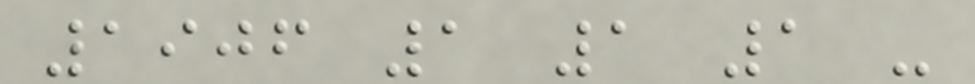1906 1 1 1 -
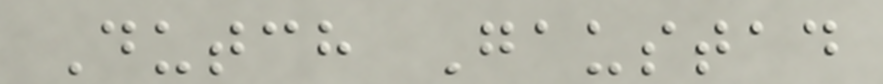Dutch Gaustad
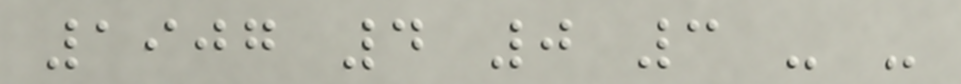1907 4 0 3 - -
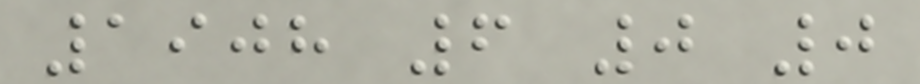1908 6 0 0
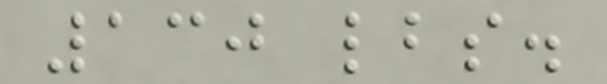130 lbs.
